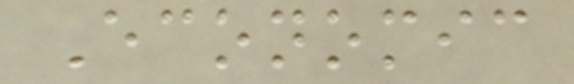Economic
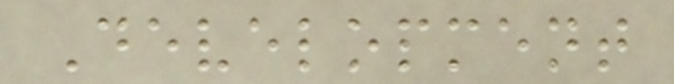Development
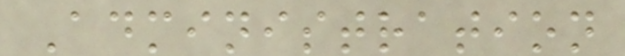Administration
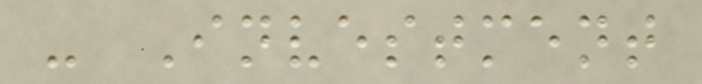- Investment
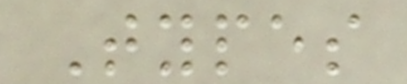Types
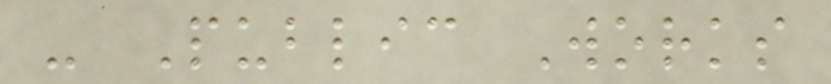- Public Works
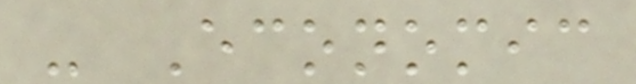- Economic
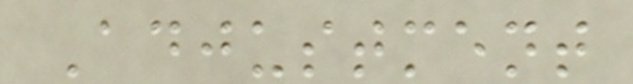Adjustment
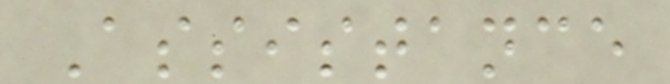Assistance
